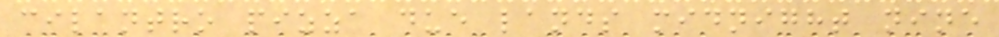cilantro pizza due lands midnight nine
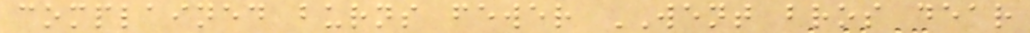complained burns fewer WENT bros dear
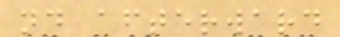nd afterward
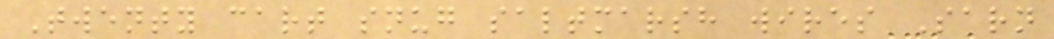Twenty cart snug saltmarsh wires Sarn
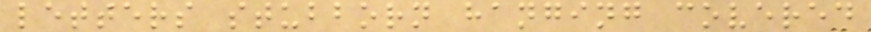letters stubborn hanging covered
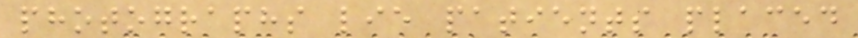photographs lie patients placed
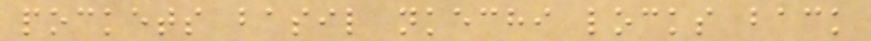pockets basil nkechi locks back
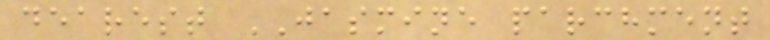dearest JASMINE parchment
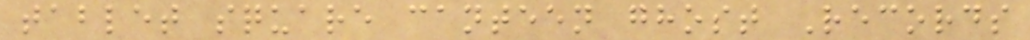tablet square canteen ghost Records
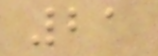21
